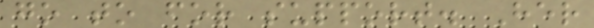go to for support. Her
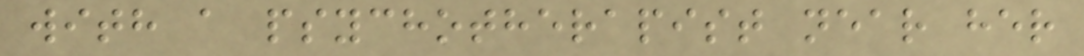with a psychotherapist near her
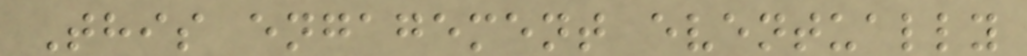This engagement eventually
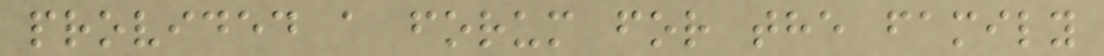provided a forum for the family
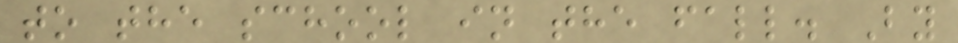to the school in the fall. By
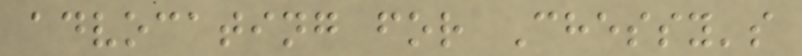advocating for Chessy's
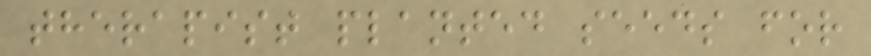therapist planted seeds for
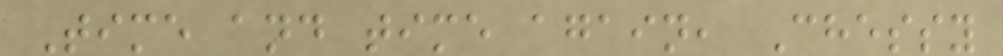Time and time again, Chessy
